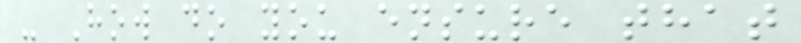- How do you ensure that
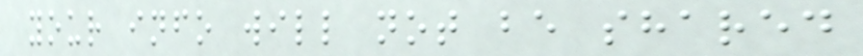your info will not be shared
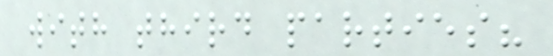with third parties?
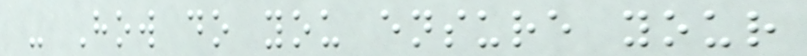- How do you ensure your
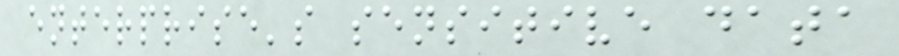enterprise's sensitive data
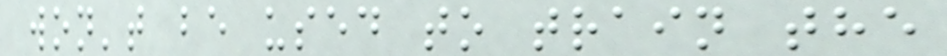won't be used to train the
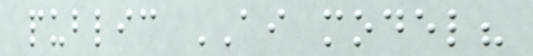public AI model?
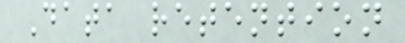Data retention
